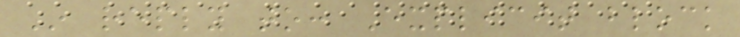In reply to: Explicit block
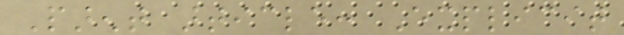Parent article: Explicit
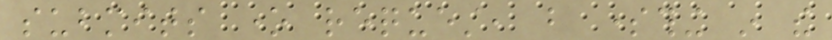submits one request, but something in the
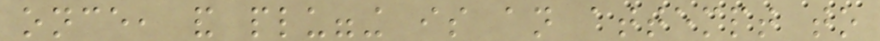once, and plugging is an attempt to
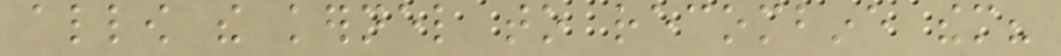allow the kernel to recombine them?
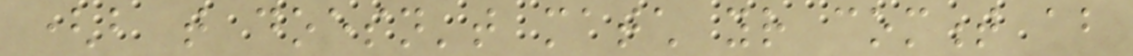(but that doesn't match your comment about
